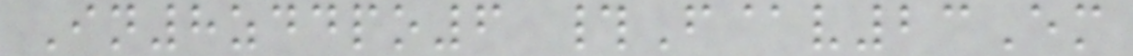In8zddpo6 #F@v23Em
